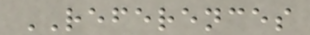REFERENCES
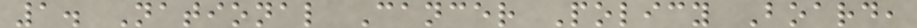1. National Cancer Policy Board,
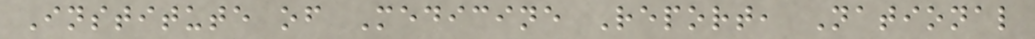Institute of Medicine Report, National
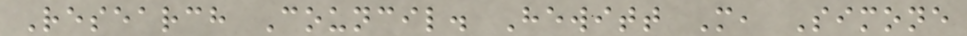Research Council. Hewitt M, Simone
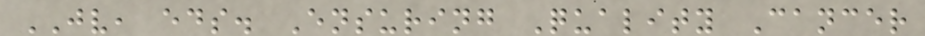JV, eds. Ensuring Quality Cancer
